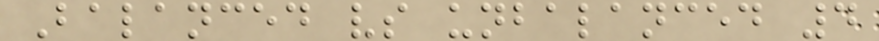Balanced vs unbalanced 4
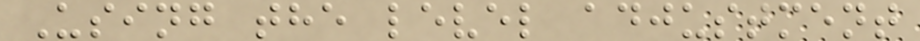Using the level adjustment
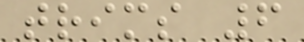trims 6
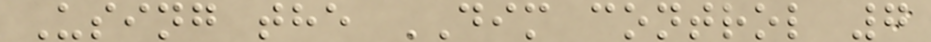Using the DIM control 7
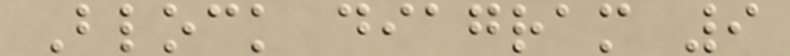Block diagram 9
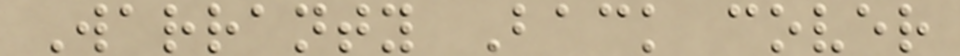Warranty Back cover
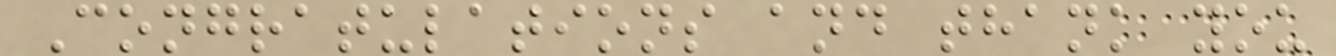Congratulations and thank you
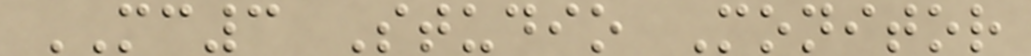MC3 Studio Monitor
